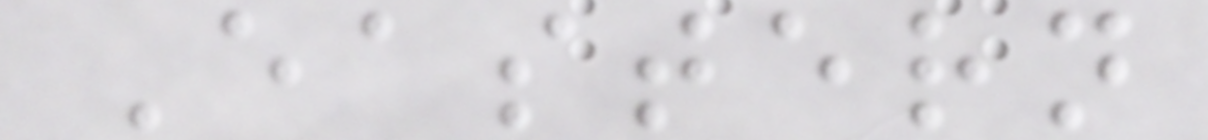Eastern
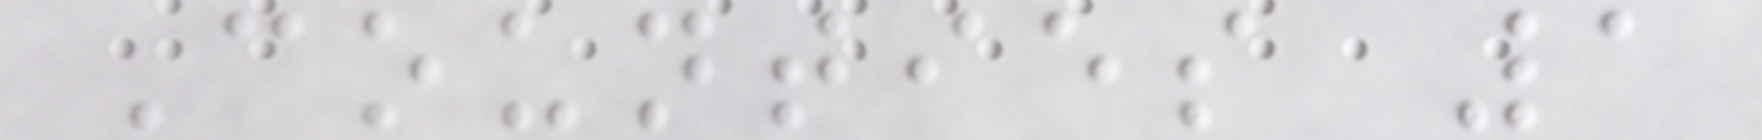Counties 1
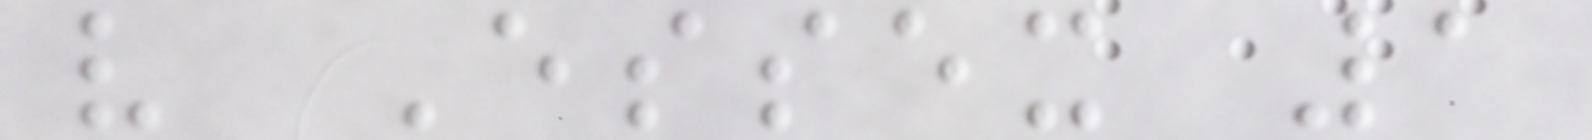v Essex 1
